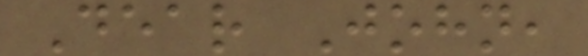Dear John,
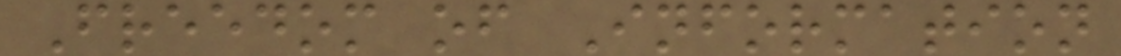Freedom of Information
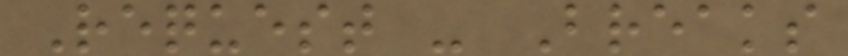Request - Breaks
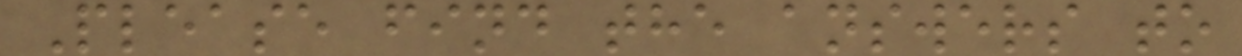Please find the answers to
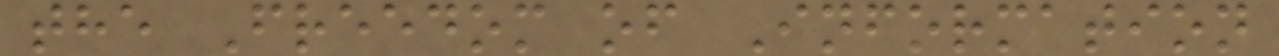the Freedom of Information
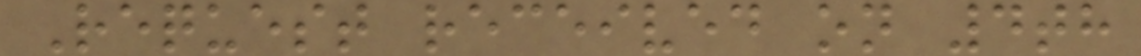Request received on 4th
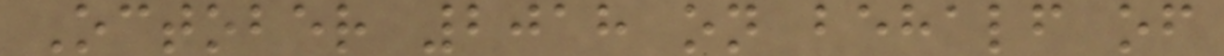October 2018 on behalf of
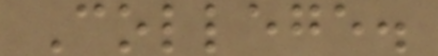College.
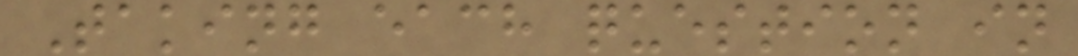Taking each question in
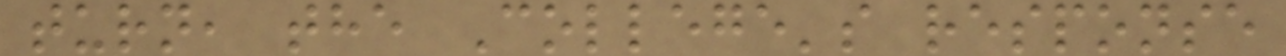turn, the College's response
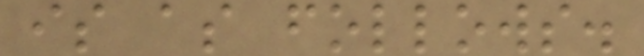is as follows.
